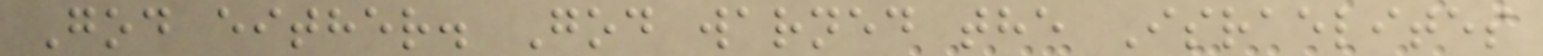God either. God warned the Israelites
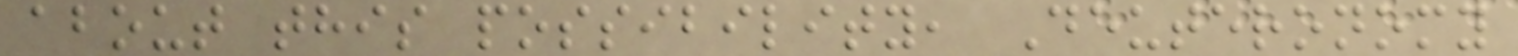about this possibility, Deuteronomy
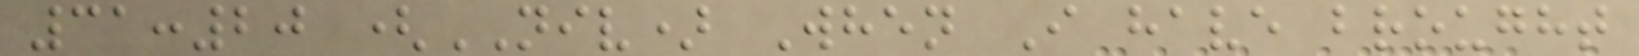31:20 (NIV) When I have brought
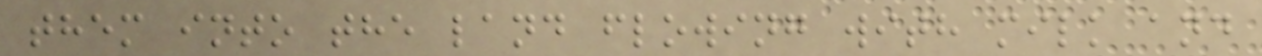them into the land flowing with milk and
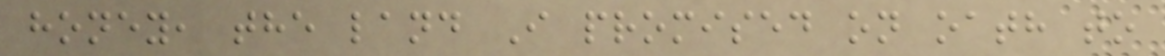honey, the land I promised on oath to
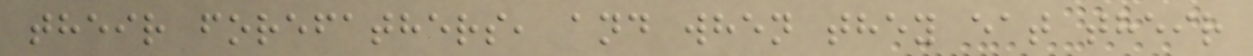their forefathers, and when they eat their
